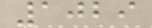1029
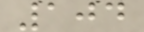104
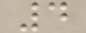4
